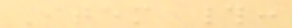Item #:
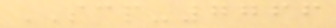SCP-7766
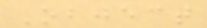Object
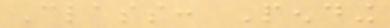Class: Pending
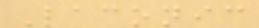Laconic
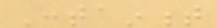Containment
